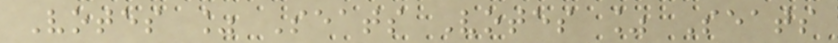Votes % Seats Votes % Seats
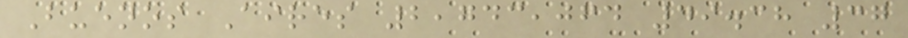Buenos Aires 2,743,064 49.38 37
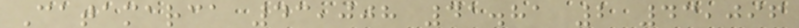Catamarca 43,008 41.81 2 43,096
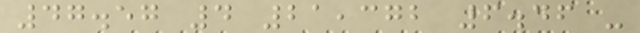47.57 4 21,372 6.46 -
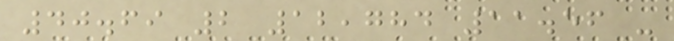40.69 2 12,784 11.56 -
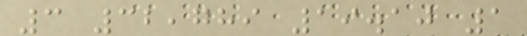3 32,789 19.10 1
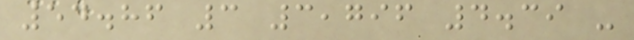54.86 3 3,796 4.39 -
